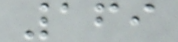169
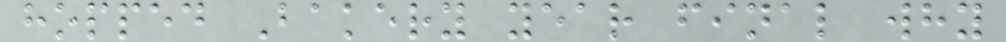hopped Bakery year final why
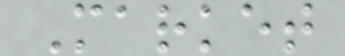Market
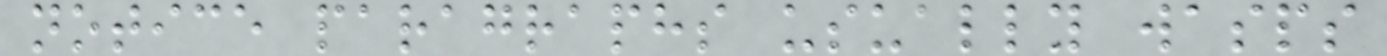notice paragraphs usually wasps
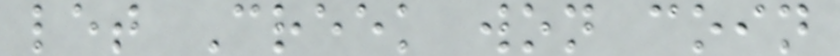let Creek won coin
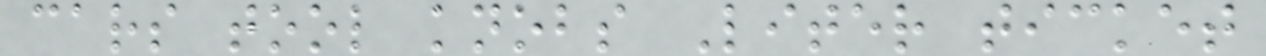cars tool knobs Liter ticket
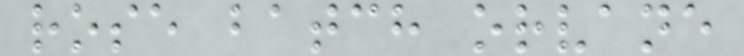rose batch orvane
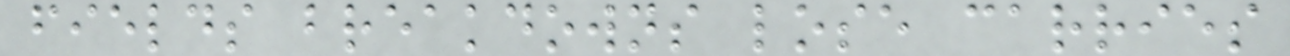fields breakdowns lose carries
